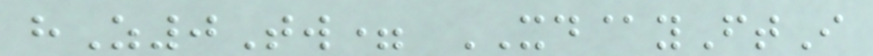hZ0Tw= XD@yFtI
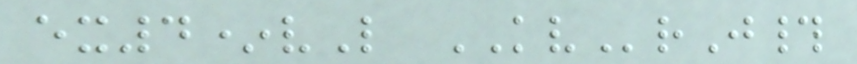ex4*vL KVrJ#
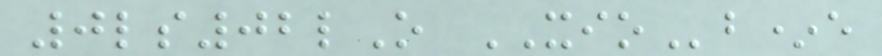0ls02lO XIOb*e
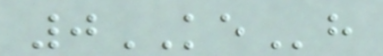0KEh
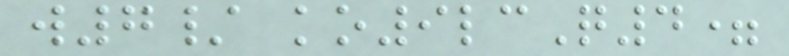w7/ ko9lcQ4=
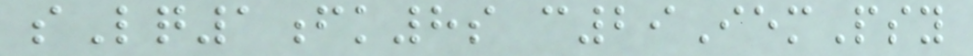sLq1fk8s c29IemPsy
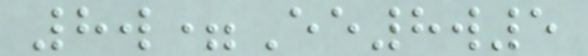8w=Ee8w5
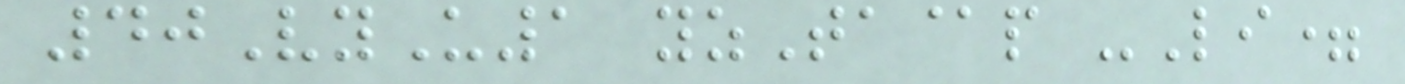40VyU1 yzTa@p -Li=
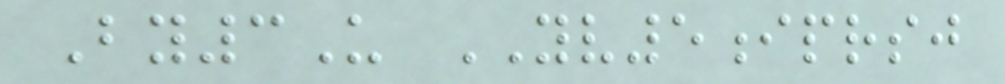By3U YV5iprsj
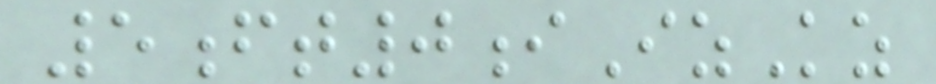5ft0iIzKz
